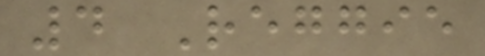4 Reggie
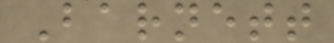Barnett
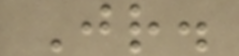Jr.
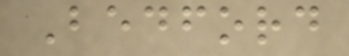Bedford
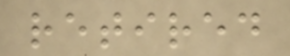retired
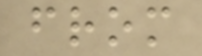from
